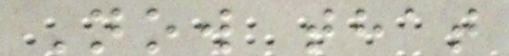Now that
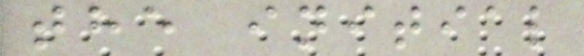the initial
